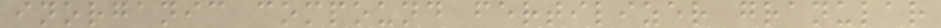inorganic compound fertilizer granular
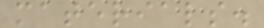materials.
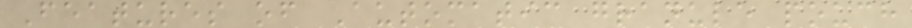Features of Automatic granule pouch
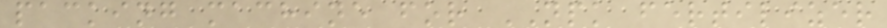packing machine for NPK fertilizer
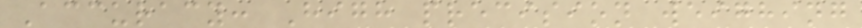Accuracy: High precision weighing
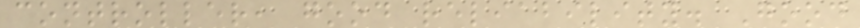controller, good reliability. Good
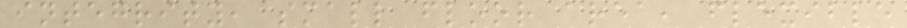integrity, small floor area, flexible
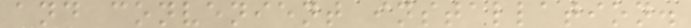and convenient installation.
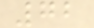72
